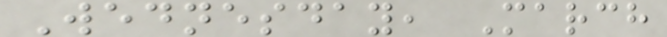Wednesday, March
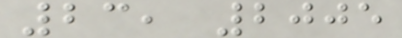23, 2005
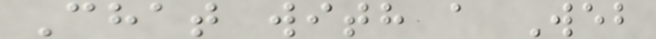Chat with a Web
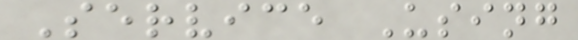Service Using
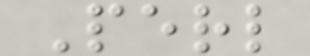Perl
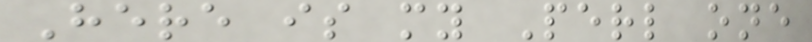Here is my Perl one
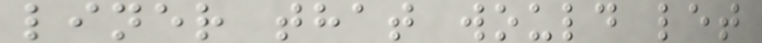liner that would let
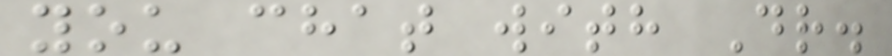you chat with Dr.
